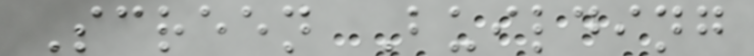Screen Building
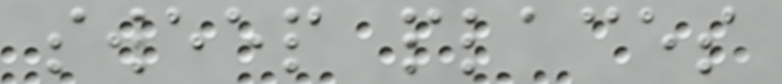sweep places
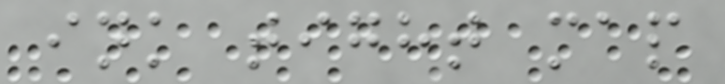ink tight map
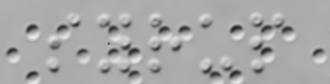syrup
